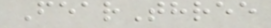FearThree
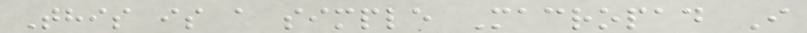This is a simple Macropad I
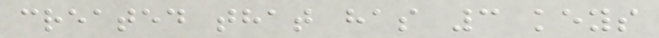created that has 3 keys
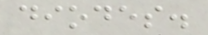diodes.
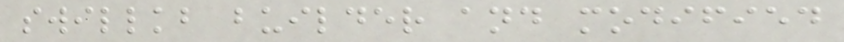swillkb builder and modified
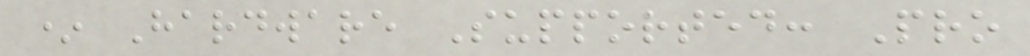* Hardware Supported: Pro
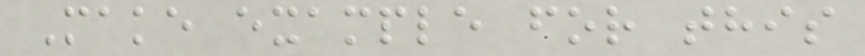Make example for this
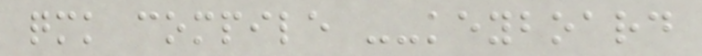qmk compile --keyboard
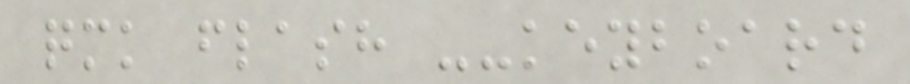qmk flash --keyboard
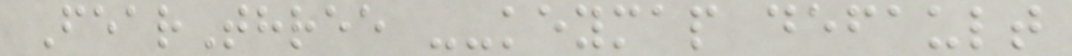FearThree --keymap default
